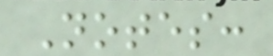Notes:
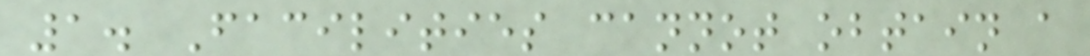1. Facilities cannot obtain a
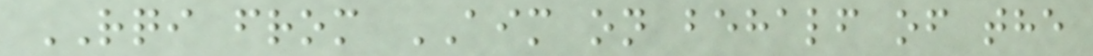RQI from AIM on behalf of the
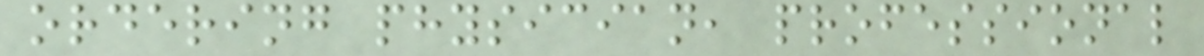ordering physician, professional
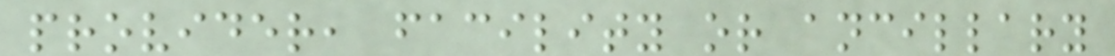provider, facility or ancillary
